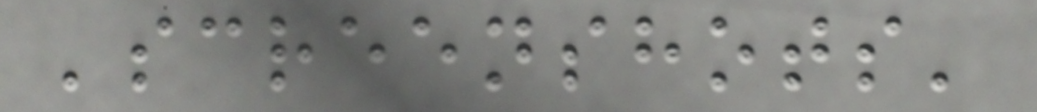'screenshots'
